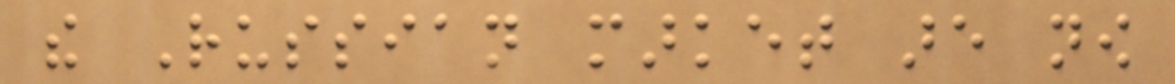the Russian market are now
